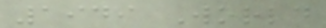1949 World
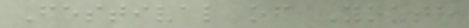Festival of Youth
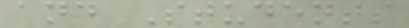and Students
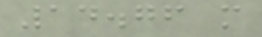14.76 m
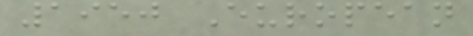1950 European
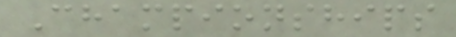Championships
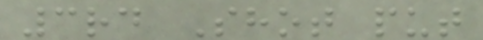3rd Shot put
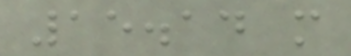15.14 m
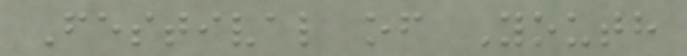Festival of Youth
